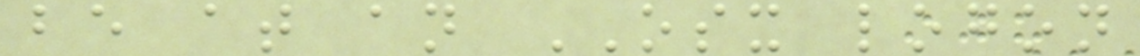be at an OSX logon
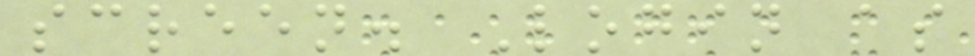screen. Login as
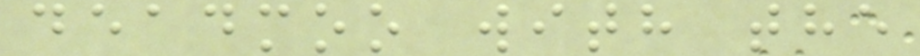deadmoo with the
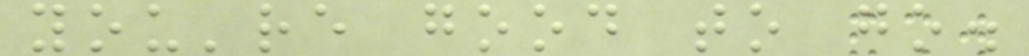you're good to go.
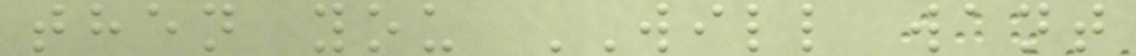then you WILL want
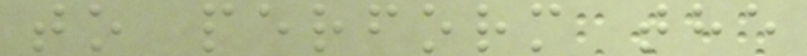to perform the
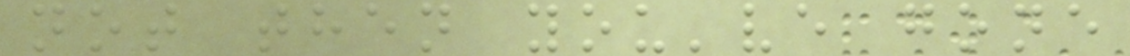not then you've gone
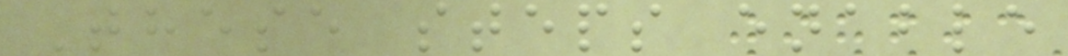These steps enable
